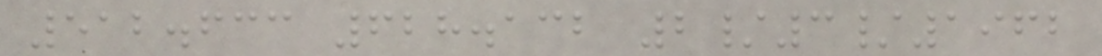512.633 628.132 2/3/1962
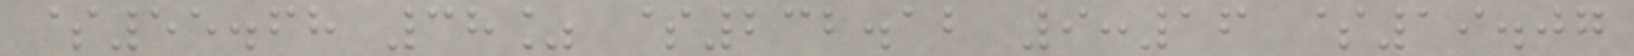$55.68 38% $232.12 9:16 $19.07
